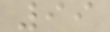99
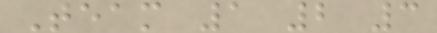Team 1 2 3
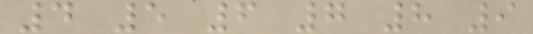4 5 6 7 8 9
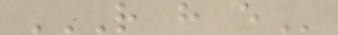R H E
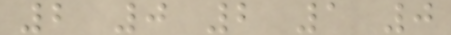2 0 2 1 0
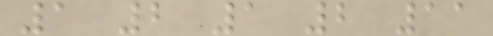1 2 1 2 11
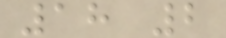18 2
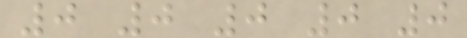0 0 0 0 0
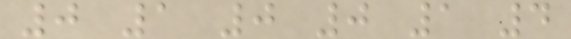0 1 0 0 1 4
